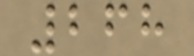268
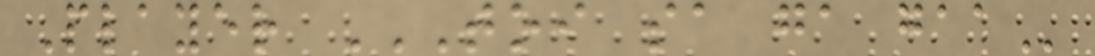Player TOI SA GA GAA
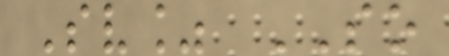Sv% SO
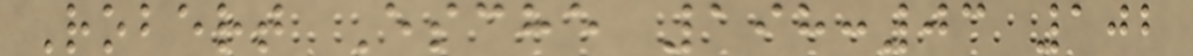Robert Esche 198:03 102
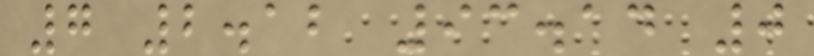7 2.12 93.14 0
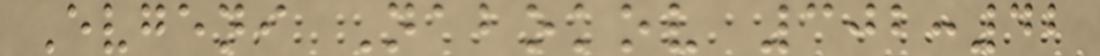Evgeni Nabokov 302:42
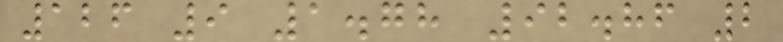126 9 1.78 92.86 2
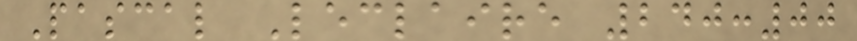Pascal Leclaire 240:00
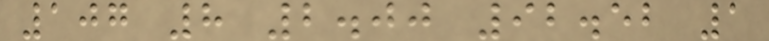107 8 2.00 92.52 1
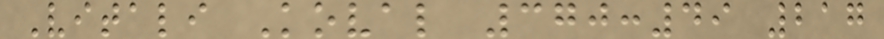Vitali Koval 370:49 217
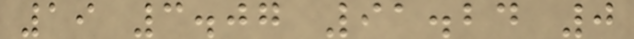19 3.07 91.24 0
